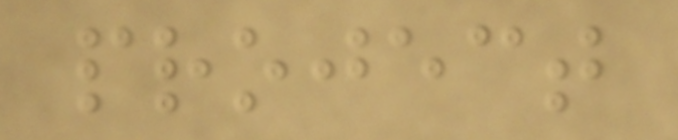project
